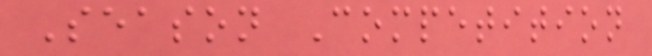Season Competition
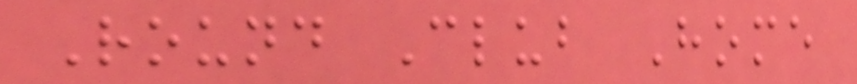Round Club Home
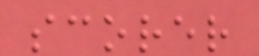scorer
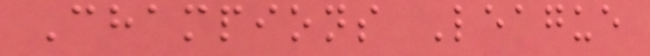Champions League
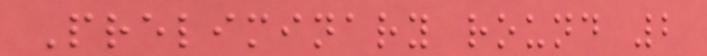Preliminary round 2
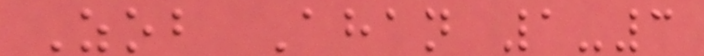Zob Ahan 1-3
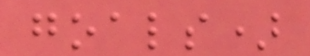goals)
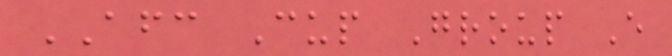AFC Cup Group E
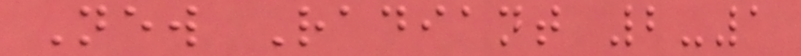New Radiant 2-1
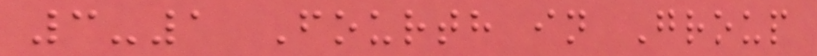3-1 Fourth in Group
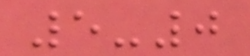5-0
